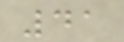41
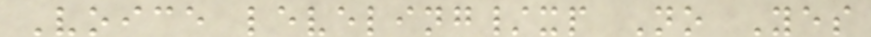Voice leveling/xp No Yes
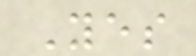Yes
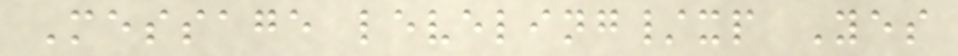Message leveling/xp Yes
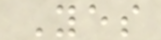Yes
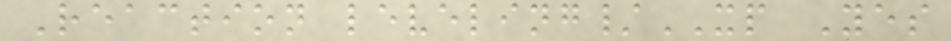Reaction leveling/XP Yes
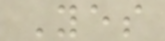Yes
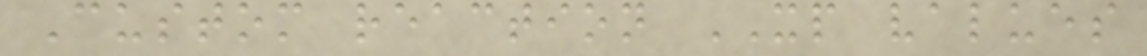Custom reaction XP values
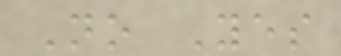No Yes
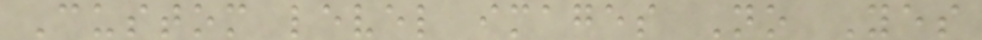Custom level images No Yes
